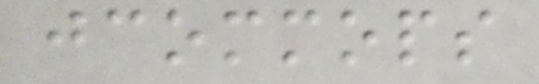jcommops
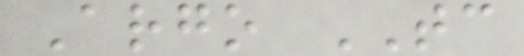Argo TC
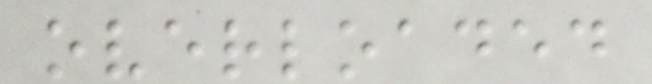overloaded
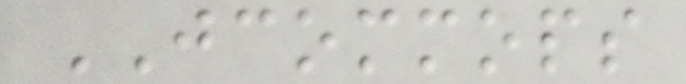JCOMMOPS
